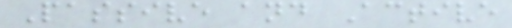Passive and Active
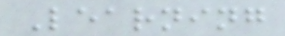Learning
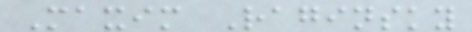Maxim Raginsky
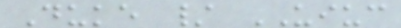Duke / UIUC
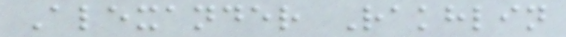Alexander Rakhlin
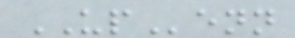UPenn
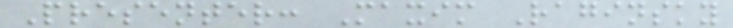Presenter: Maxim Raginsky
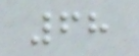68
